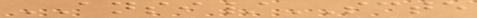ANSI/SCTE
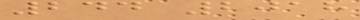244 2018
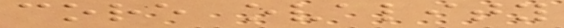core ovality
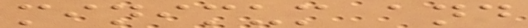minimum and
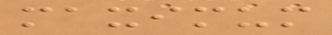maximum
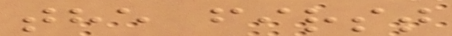the first
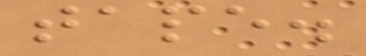tape.
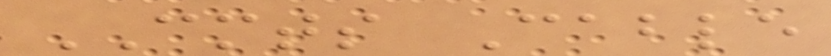CMTS Cable
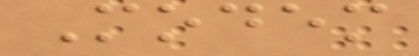Modem
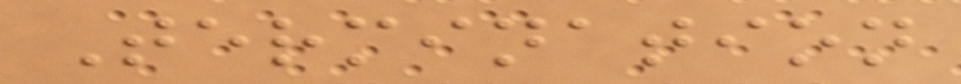Termination
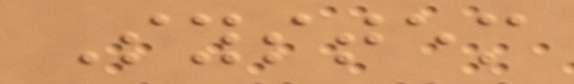System
